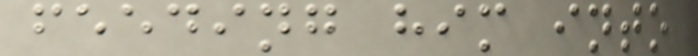feeding him into
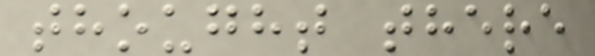thought there
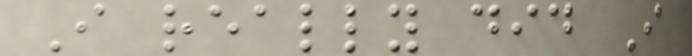I really did I
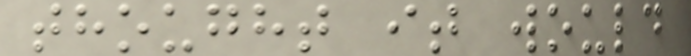thought it would
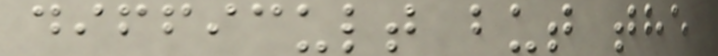difficult but the
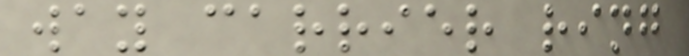way carrier ring
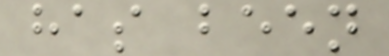has been
